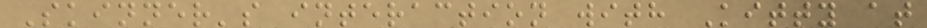Skinner's interaction with Kitty at
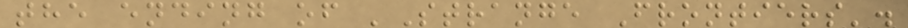the ending of 'Strange Frontiers'.
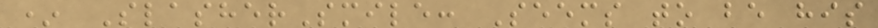* SlasherSmile: Seems to be his
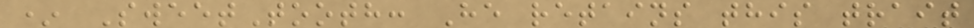* SweetTooth: He retains this trait
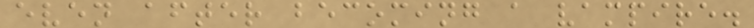even after becoming a vampire.
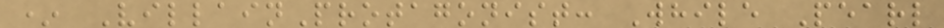* VillainProtagonist: While Pearl
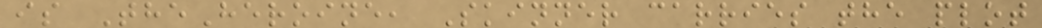is TheHeroine, Skinner carries the plot
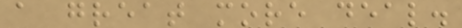a great more deal.
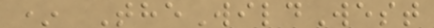* TheWildWest
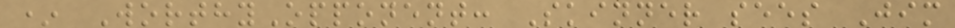* WorthyOpponent: Skinner sees Jim
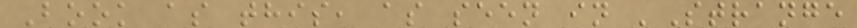Book as this, as seen in 'Strange
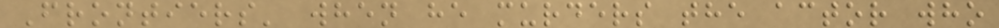Frontiers' when he murders the actor who
